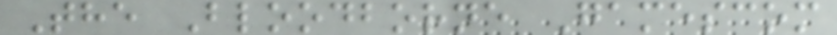The Bloodborne Gamescom
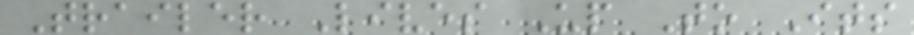Trailer Lives Up To Its
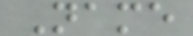Name
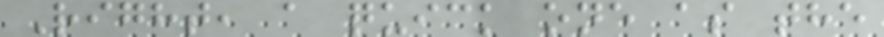Right, a quick one as the
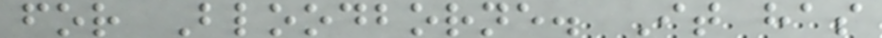for Bloodborne. It has
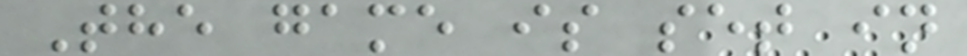The game is set in
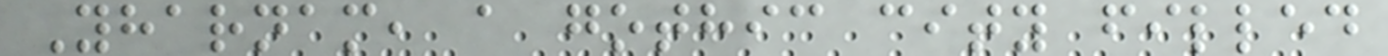Yharnam, a gothic city filled
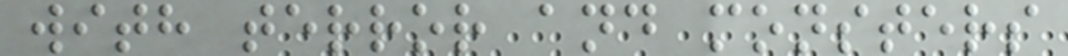with terror and monsters
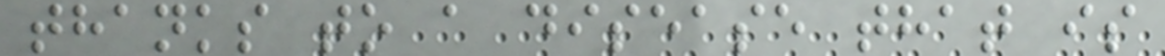thanks to a disease that is
